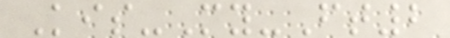Kis-My-Ft2
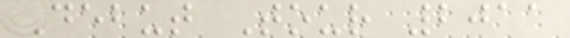Debut Tour 2011
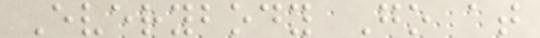Everybody Go at
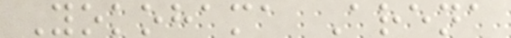Yokohama Arena
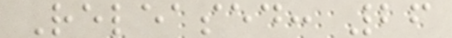Released: 26
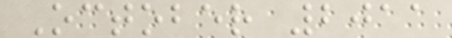October 2011
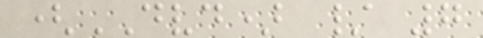(DVD) / 7
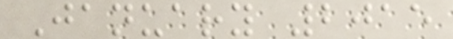January 2015
